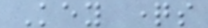Key questions
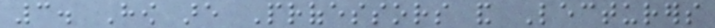3. How are Professors and Lecturers
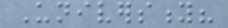University?
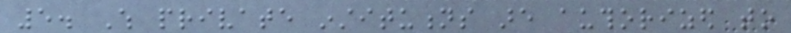5. Which private institutions are authorized to
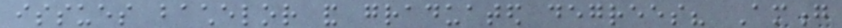issues bachelor and graduated degrees? Among
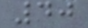40
